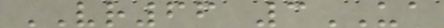VR66 3UA
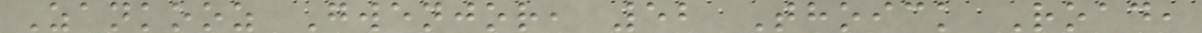Zankooz Gwenjor, 52 Thoick Road,
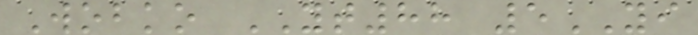Wobko YT88 5YI
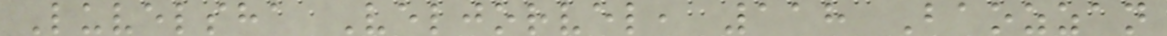Luvelsha Veljorvel, 118 Baozzan
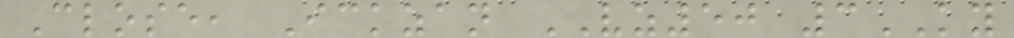Close, Ickzan VZ50 3KY
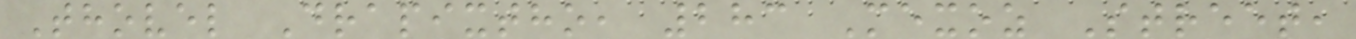Thovel Drapixtho, 283 Mexoz Street,
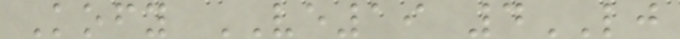Kofy VE19 4LJ
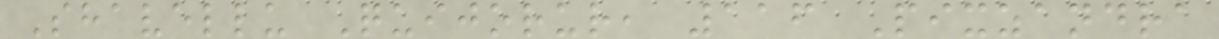Shavellu Quijorur, 116 Pixzandra
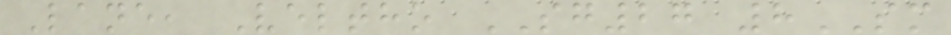Lane, Veltho SG27 8SM
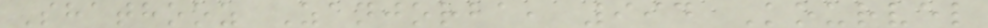Shathooz Zanjorba, 994 Kourvel
